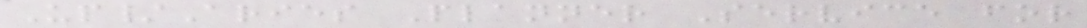Up/Aries Planner Service for
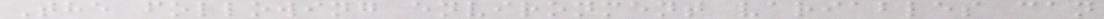The following environment variables can
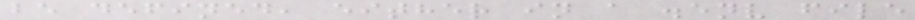be defined, either in a .env file
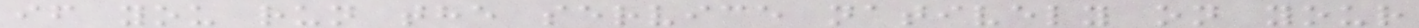if you run the service natively on your
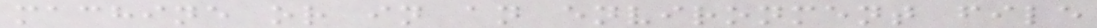machine or in an environment file
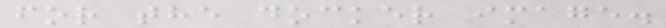for the docker image.
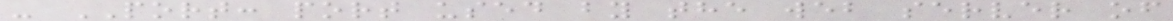- PORT: port used by the web server of
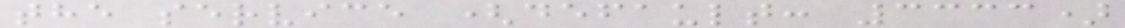the service (default: 3333)
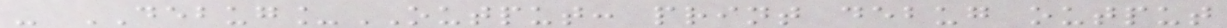- DEBUG_OUTPUT: print debug output
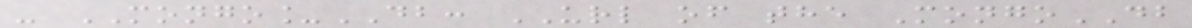- MONGO_DB: URL of the MongoDB
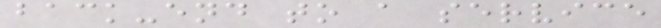back-end to a service
